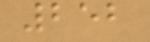252
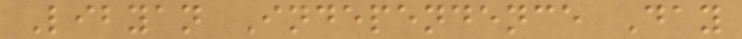Libyan Independence Day
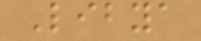Libya
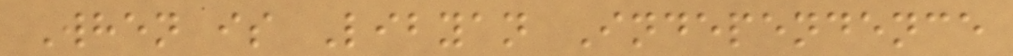When is Libyan Independence
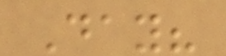Day?
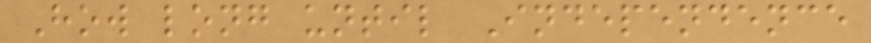How long until Independence
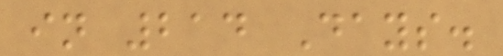in 214 Days.
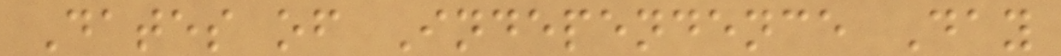Dates of Independence Day
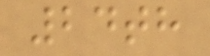24th
